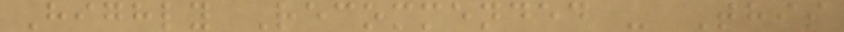Highly Recommended - This
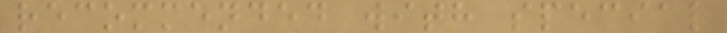recommended with special
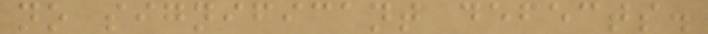no significant defects.
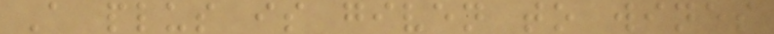A plus is given to wines
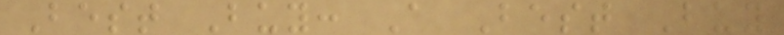Best Buy: A Best Buy
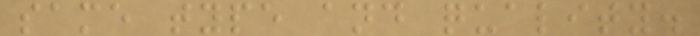same type and quality.
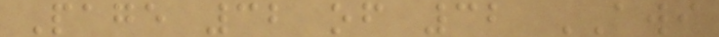Page 32 of 32 AWI
